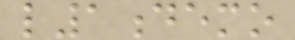l1demo
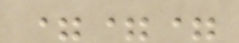===
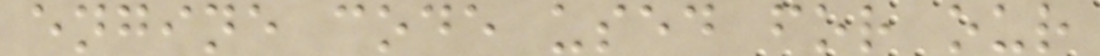engine code used for our
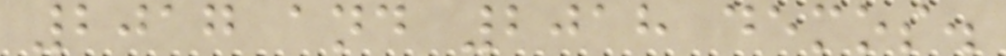2017 and 2018 demos.
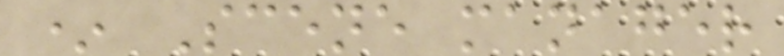* Scene manager
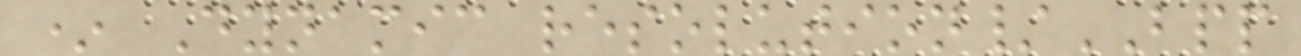* Dynamic resolution/BPP
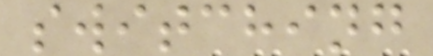switching
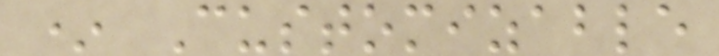* Customizable
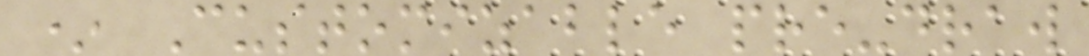* Customizable pre-draw
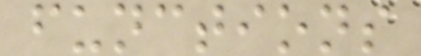functions
